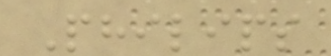Philips
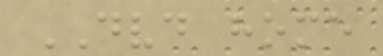DVD home
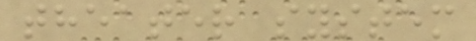theater system
